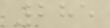285
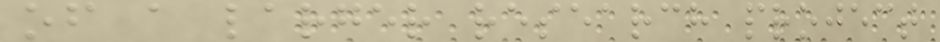of a larger research project
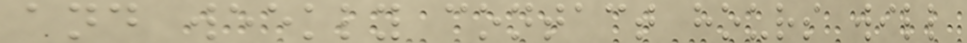and weekly contact hours will
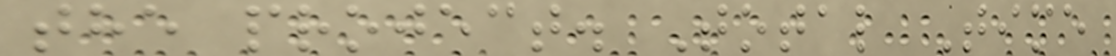the project. Total Time
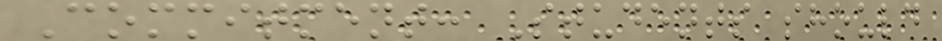Commitment: Students should
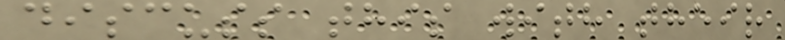discuss this with their
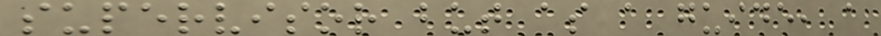supervisor but as a guide, a
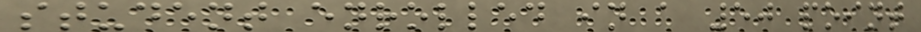student enrolled in a 50 point
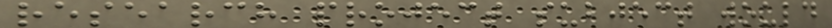research project subject would
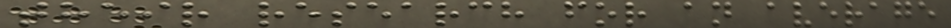their research for an average
